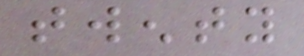twenty
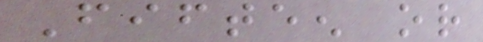Fifteen or
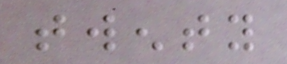twenty
